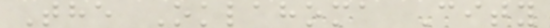The Oklahoma City
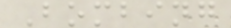Bombing
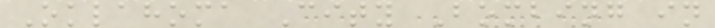Oklahoma City Bombing in
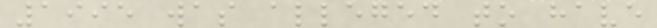1995 was alleged to have
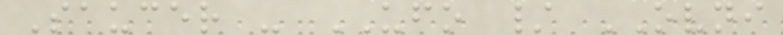Saucer - UFO / OVNI
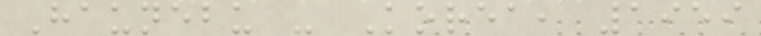Haunebu - Korea, 1959
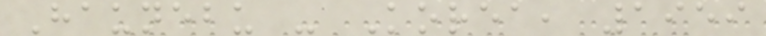Haunebu - Korea, 1959
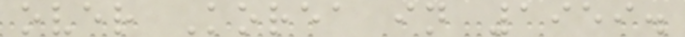over Korea in 1959.
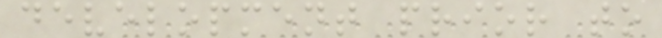development prior to
